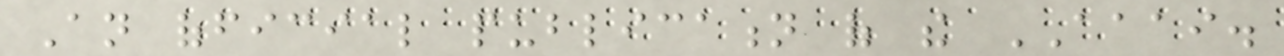An official publication of the AAAI.
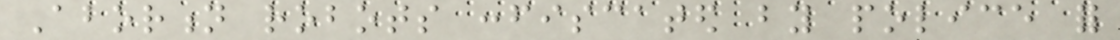Abortion robots confiscated by police for
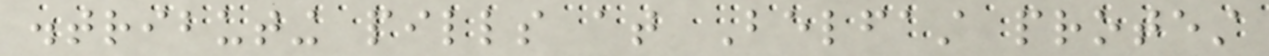distributing pills at Belfast protest
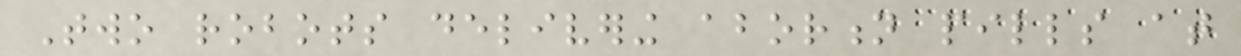Two robots delivering abortion pills at
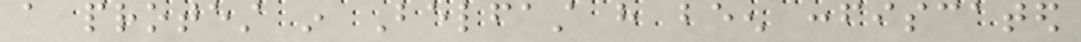a protest in Belfast have been confiscated
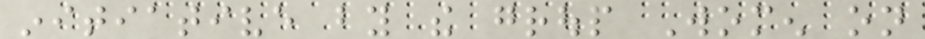initiative by the group Women on
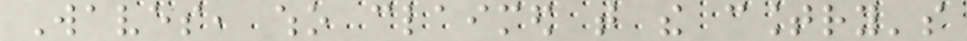Waves, who claimed that the country's
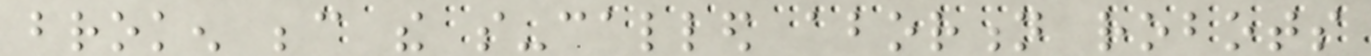broken because the so-called abortion robots
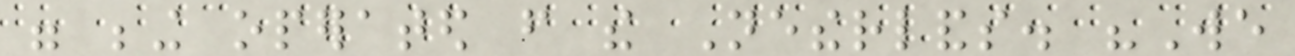were being operated from the Netherlands. "We
